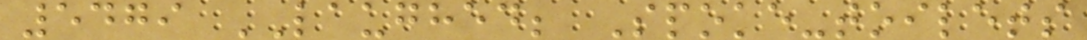5479 LAUGHED; Spoke-toilets
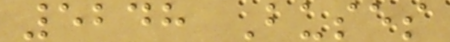5248 Buses
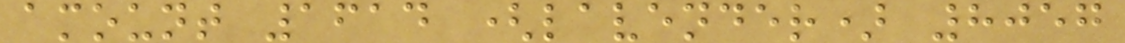amount 1614 (lavender) 8057
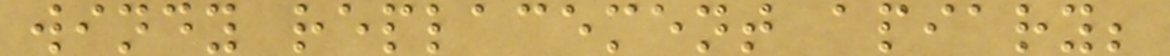windy replacement apiary;
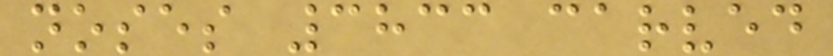noses 3833 carved
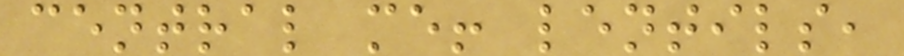central me! lentils,
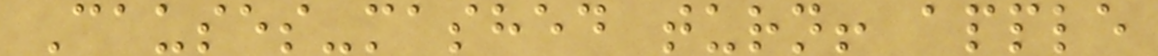Causes-mashed turn! apple
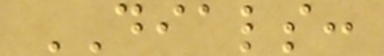DIALS:
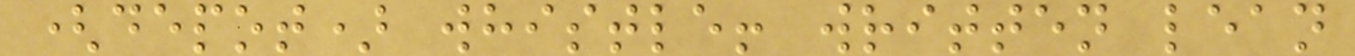(depot) whistle! written lean
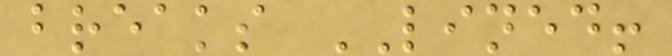breaks LINED!
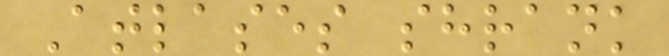Atlases shrank
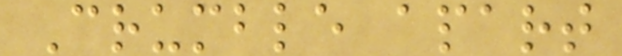Crumble apart
